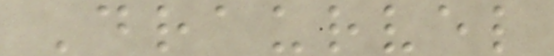Draurvel
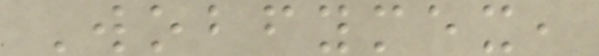Wobfymex,
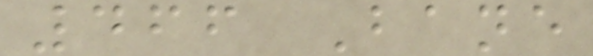466 Bane
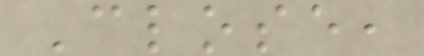Close,
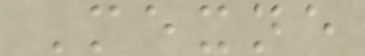Mexne
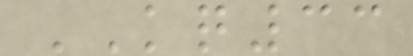KQ33
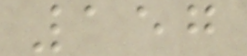157
